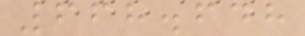668.648
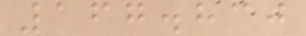167.830
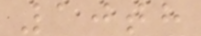10th
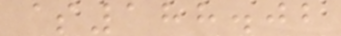$188.02
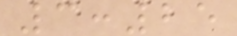3:25
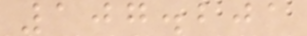107.201
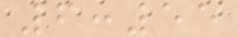6:55
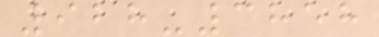928-3858
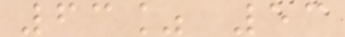63% 53
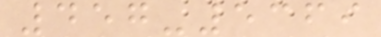457-5369
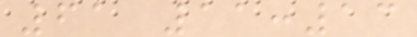61 11:13
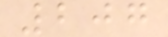207
